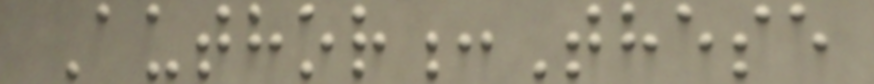Author:These
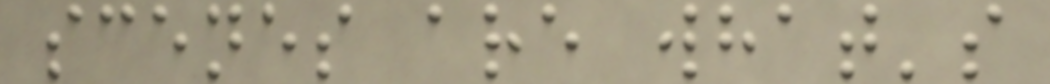scenes are what's
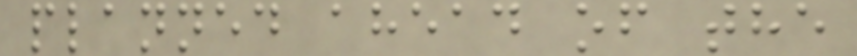planned ahead of the
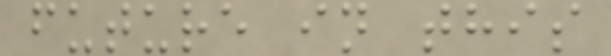future in this
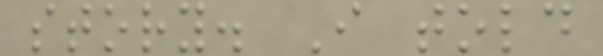story. I told
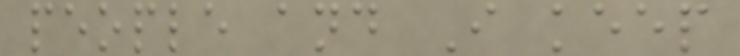people and I keep
